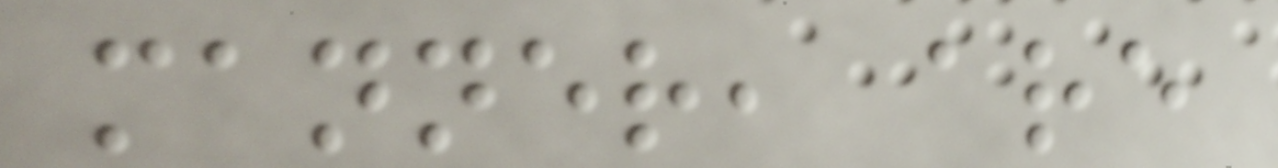manner, are
